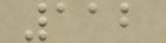112
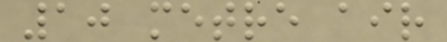10 metre air
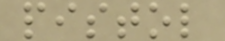pistol
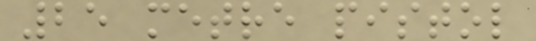25 metre pistol
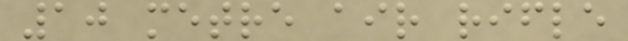10 metre air rifle
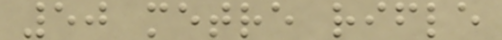50 metre rifle
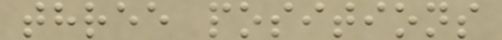three positions
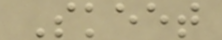Skeet
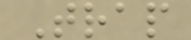Trap
